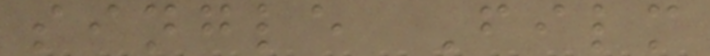single Film
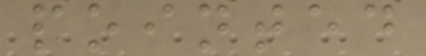pointed
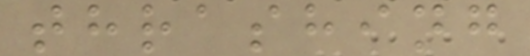thrashing
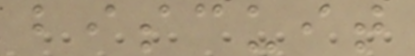biscuit
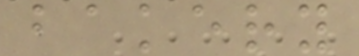bakery
